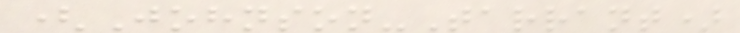(Johnson-Tarrant)
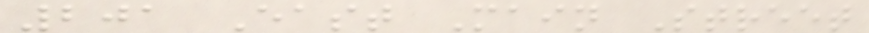201 East Main Street
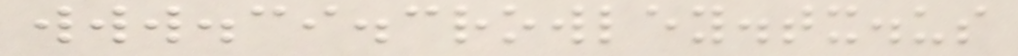www.ci.crowley.tx.us
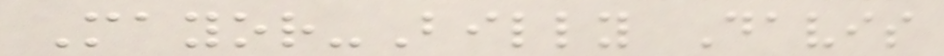Mayor-Billy Davis
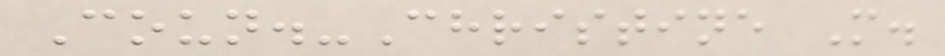Coun.-Christine M.
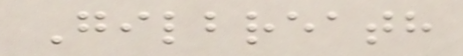Gilbreath
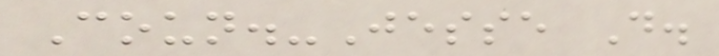Coun.-Jesse D.
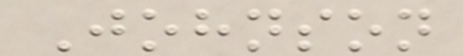Johnson
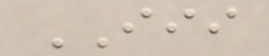III
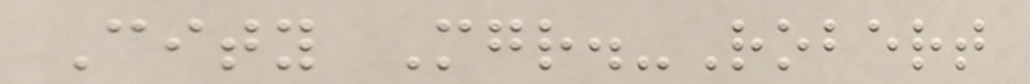City Mgr.-Robert
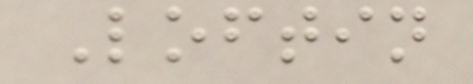Loftin
